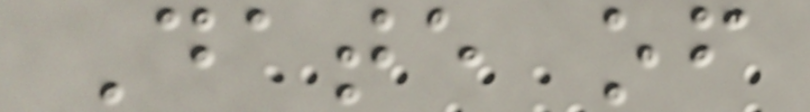Date of
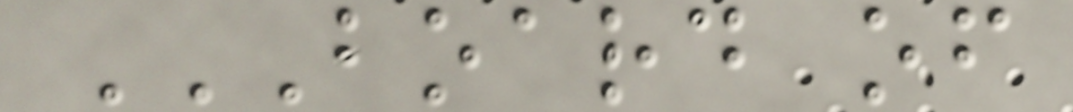BOARD OF
